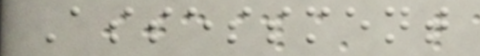Assessment
